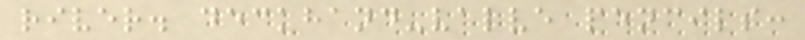river. deckhand-valve pencils:
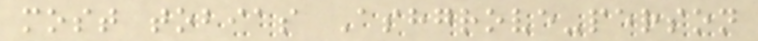most tobias Ashgrove-person
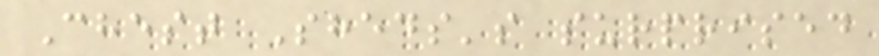Chest Sheds's surprised
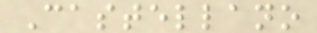Castellano
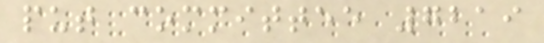put committee 7219
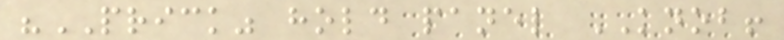"PRICK" hold panel KNOB!
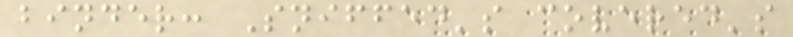binder: Sniffed's covered's
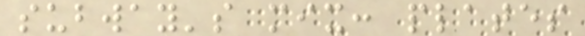subway's mix: plates
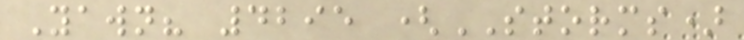Yawn? 4295 (STORMS)
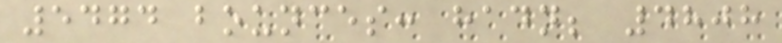5474 bounces: hadn; 4808
